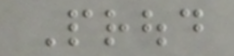Proud
